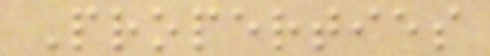Properties
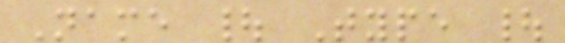Name | Type |
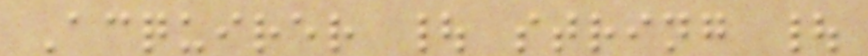Acquirer | string |
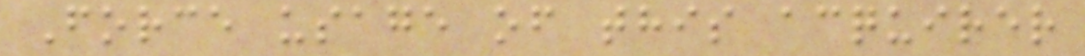Force usage of this acquirer
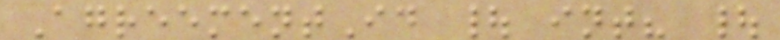AgreementId | int? |
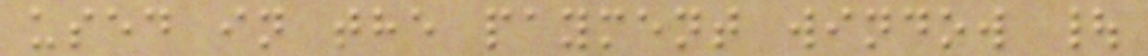used in the payment window |
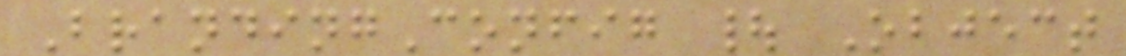BrandingConfig | Object
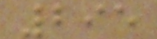295
